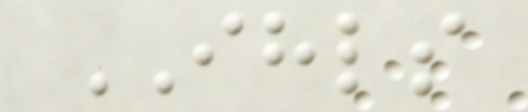IHLS
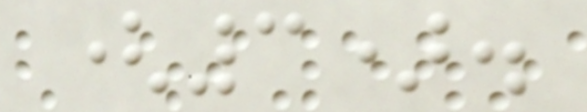(3).
